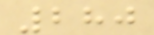280
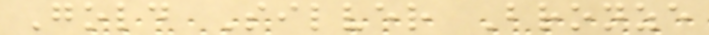Gold Silver Bronze
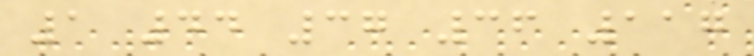1 44 37 36 117
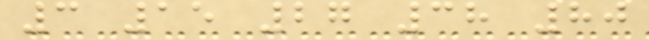3 15 27 38 80
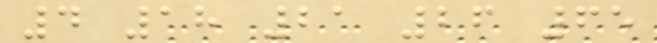4 18 21 26 65
